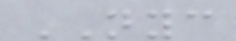NYC
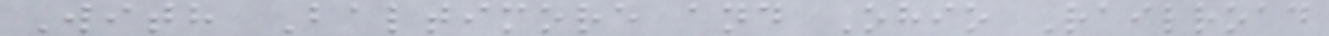With Baltimore and Ohio Railroad
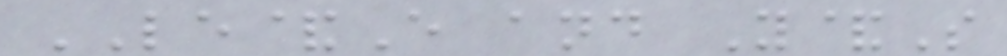LE&E and Y&S
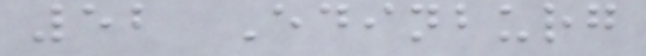52 Edinburg
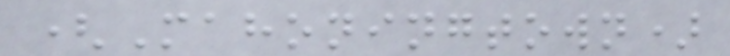(Mahoningtown)
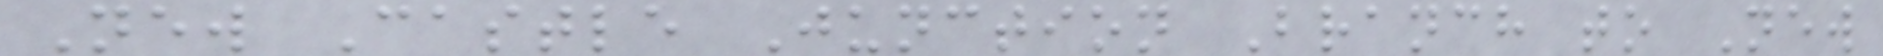New Castle Junction Branch to New
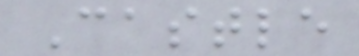Castle
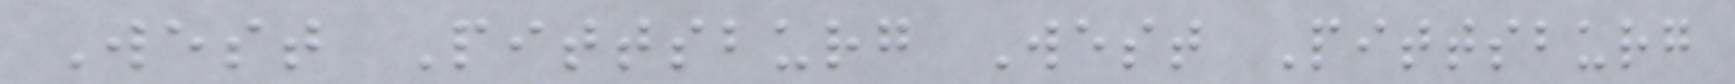West Pittsburg West Pittsburg
